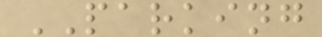PARKING
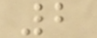2
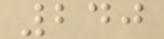240
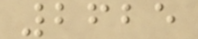2625
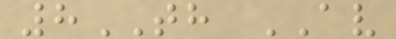8TH AV
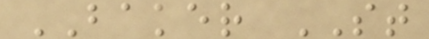BAKER ST
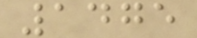1475
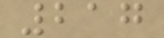217
